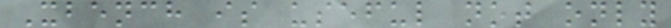Xbench is useful not only
